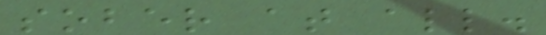sober at all.
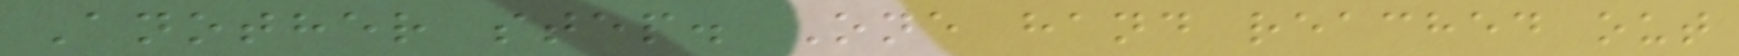Another step. One hand reached out
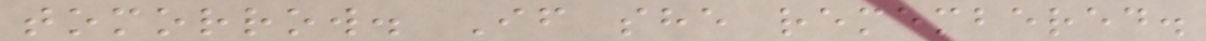tomorrow. If she remembered.
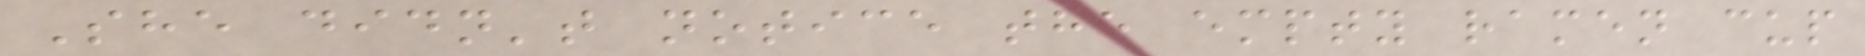She didn't notice the empty ramen cup
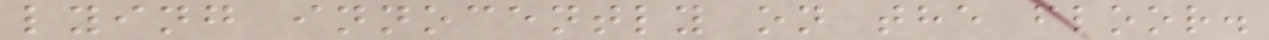lying innocently on the floor.
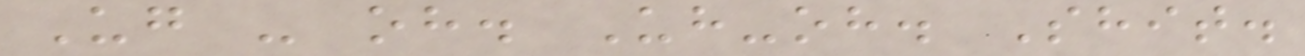Ug - oh. Uh-oh. Shit.
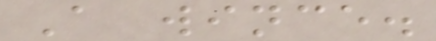A wince.
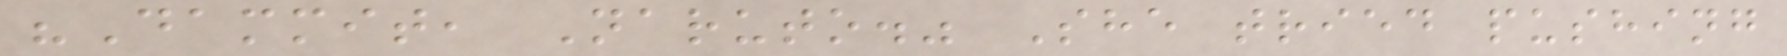"Dammit, Naruto." She tried pushing
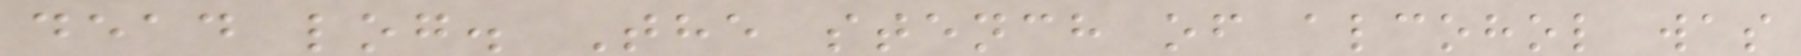dead log. The stench of alcohol was
